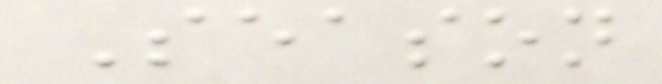Season
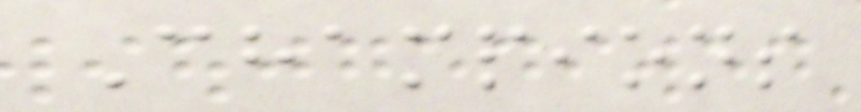Champions
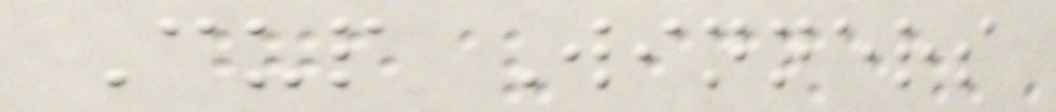Cup Winners
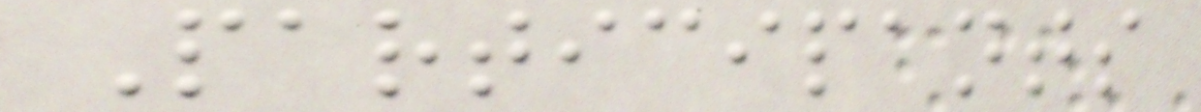Participants
